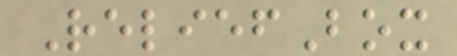ReliefBox
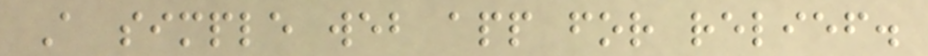A simple web app for relief.
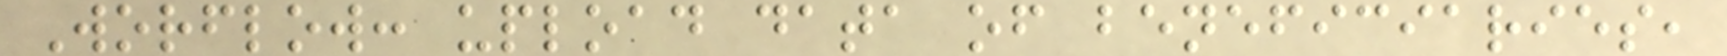Worflow: upload data of beneficiaries,
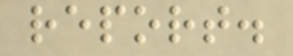report.
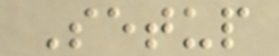Setup
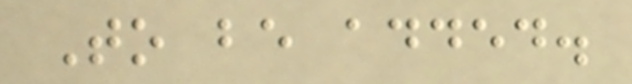To be added.
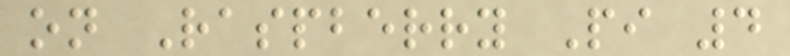on Raspberry Pi 4
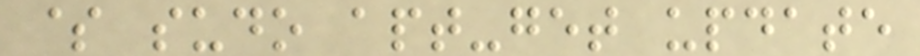$ sudo apt-get update
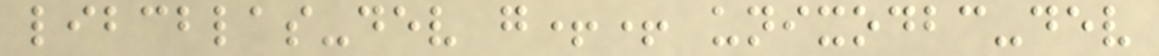libcblas-dev g++ unixodbc-dev
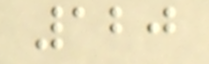120
